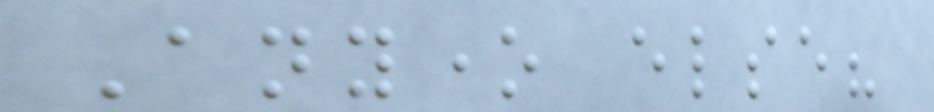Anyone else?
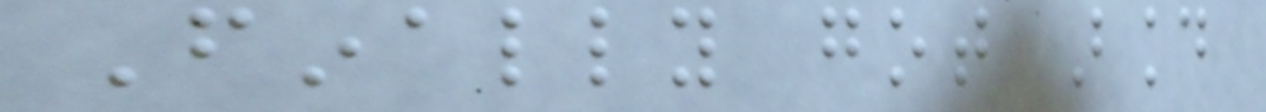Finally got around
